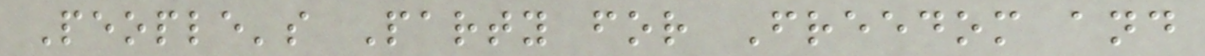People's Party for Freedom and
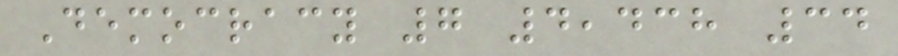Democracy 7 4,438 34
